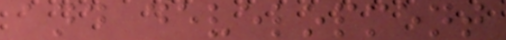and development
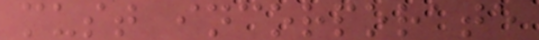must incorporate
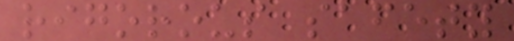rigorous safety
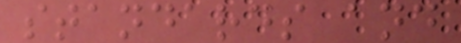standards and
